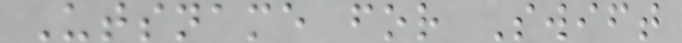Utsname for Swift
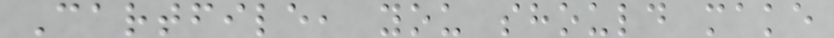Cartfile, you should make
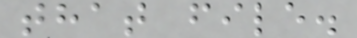that file.
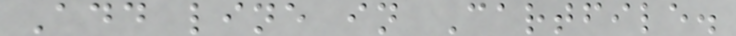Add line in Cartfile.
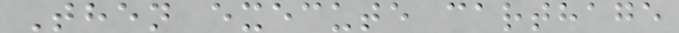Then execute carthage
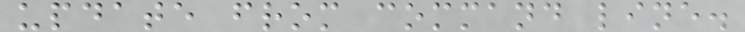update from command line.
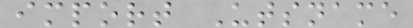import Utsname
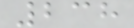238
